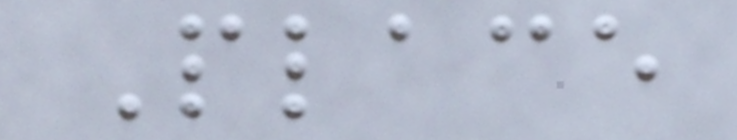Place
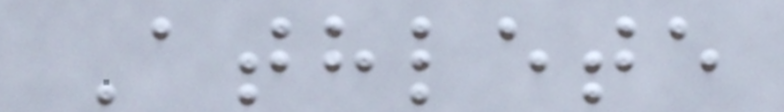Athlete
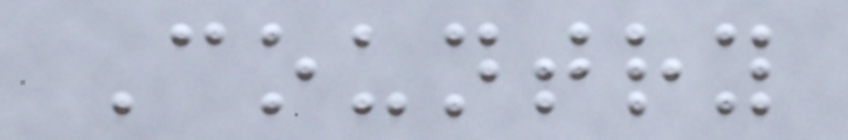Country
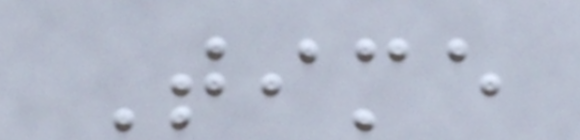Time
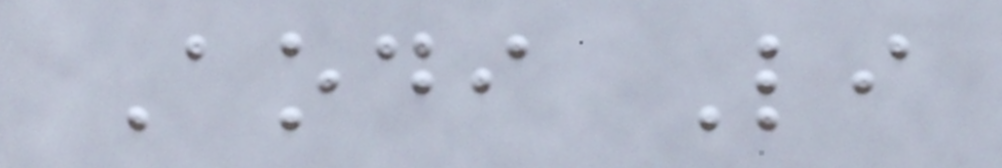Aodi Li
